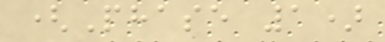(Phase 1)
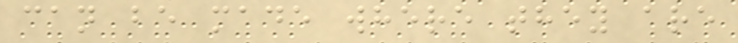can be made where they are
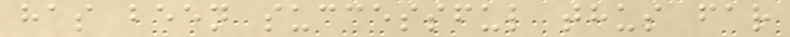has been successful thus far
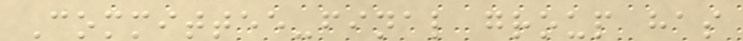Committee-final group has
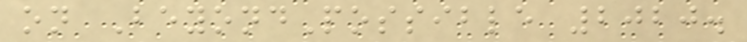on BeyondPossible 2020.
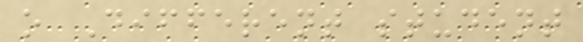o Different student
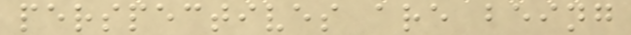perspectives are being
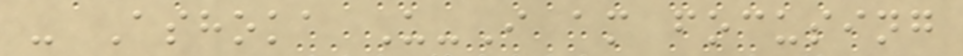- Ashoka U-I am focusing
